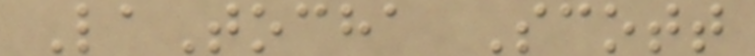LaTocha Scott
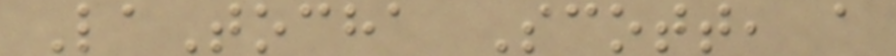LaTocha Scott, a
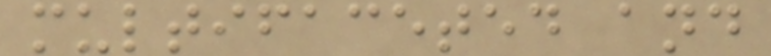multifaceted and
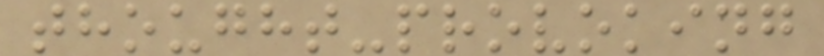thought-provoking
